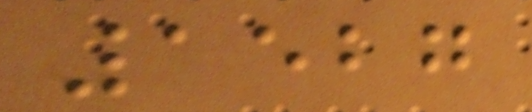1527
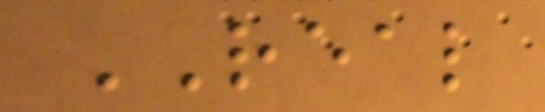REAL
